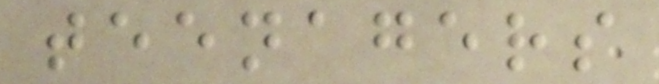teenagers
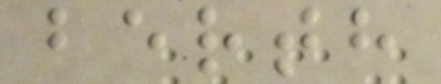berth
